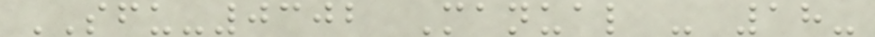SFU-0302 Manual - 18-
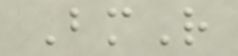BmR
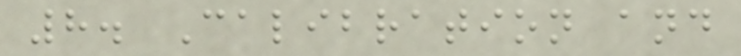8. Calibration and
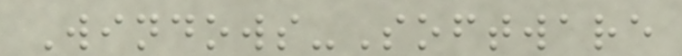Windows-Software
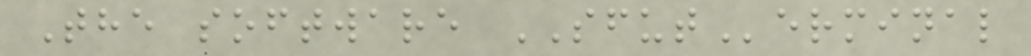The software SFUTerminal
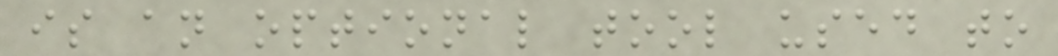is an optional tool used to
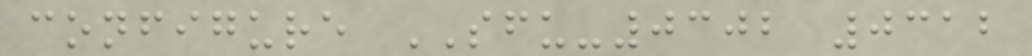configure SFU-0302 0312
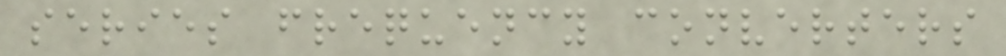series frequency converters
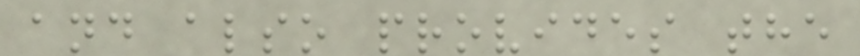and also provides the
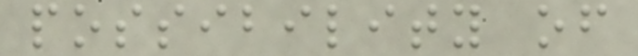possibility of
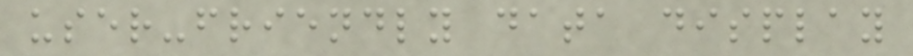user-friendly data display
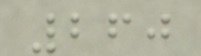260
